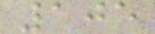105
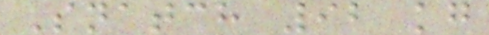Snatch 92 kg
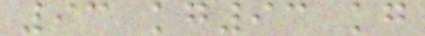93 kg93 kg
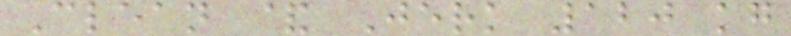Clean & Jerk 120 kg
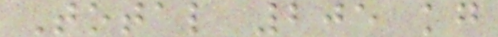Total 205 kg
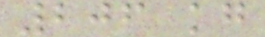206 kg
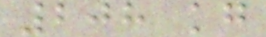208 kg
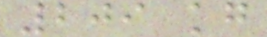209 kg
